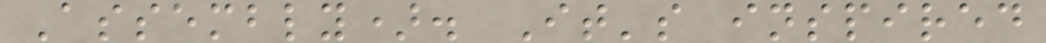Assembly). It's inspired
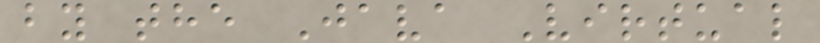by the Java Virtual
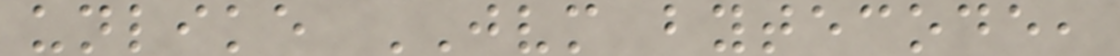unlike JVM bytecode,
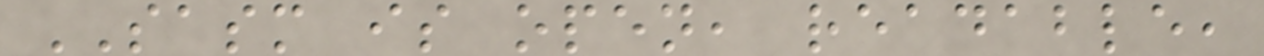SASM is open, readable,
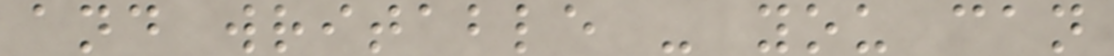and writable - you can
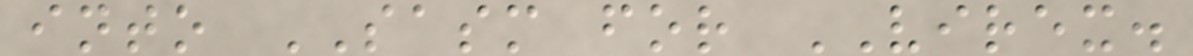into SASM for VIREX.
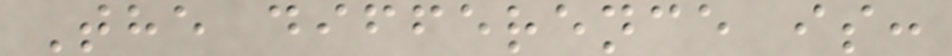The difference is:
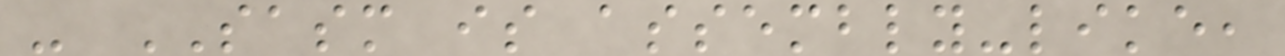- SASM is assembly-like,
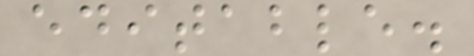editable.
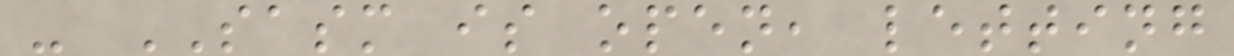- SASM is open, letting
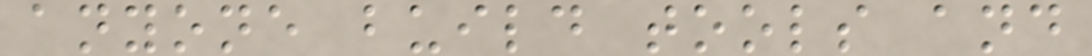anyone build tools and
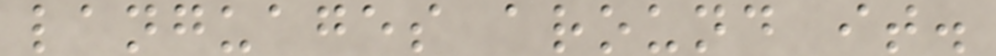languages around it.
